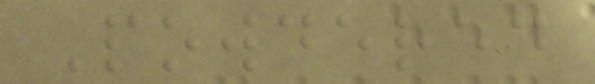Powdered
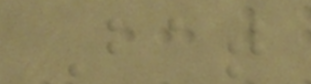Bat
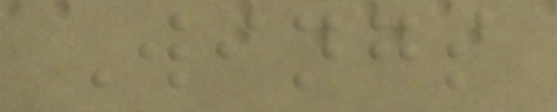Wings
